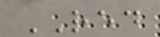RED
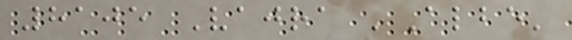8105 Vajra 'Albe'
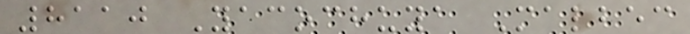8110 Yacochuya Malbec
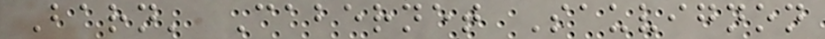Barn' Cabernet Sauvignon
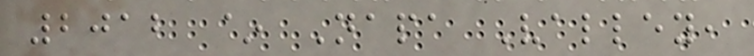2012 ~ Napa Valley,
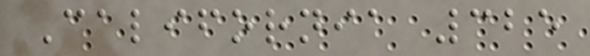California 325
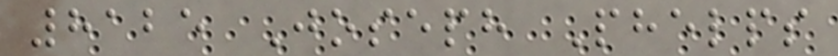8125 Joseph Phelps
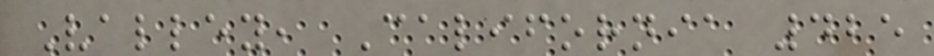Valley, California 425
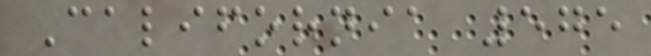California 575
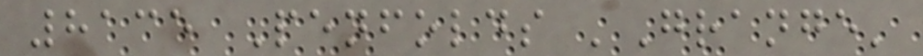8135 Penfolds 'Grange'
